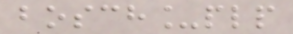bosch_plp
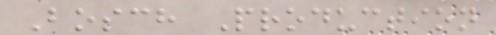Bosch Production
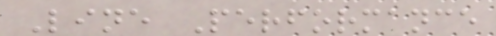Line Performance
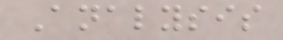Analysis
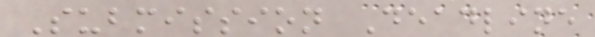Submission Deadline
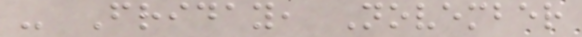- Friday, November
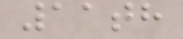11th
